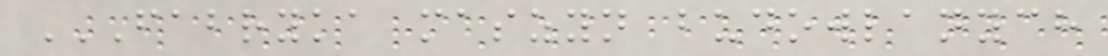FABRYKA MASZYN BUDOWLANYCH
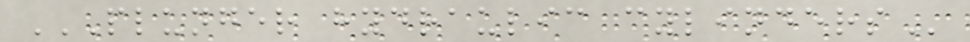PLUNGER HYDRAULIC CYLINDERS
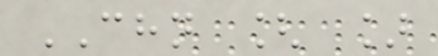CHN [ ]
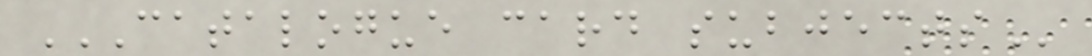CATALOGUE CARD SUBJECTS
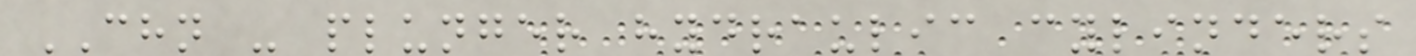CHN - plunger hydraulic cylinders
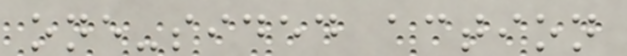one-sided action
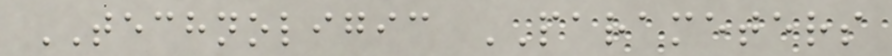TECHNOLIGIC PARAMETERS
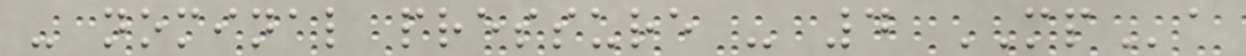- nominal pressure - 4 MPa
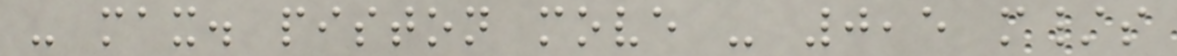- max. piston move - 0,5 m/s
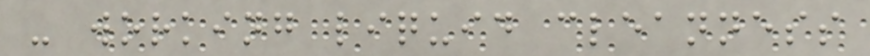- working liquid cleanness
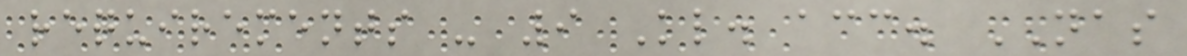requirements - 9 Kl. acc. NAS
